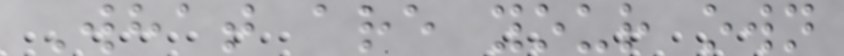What are your own
